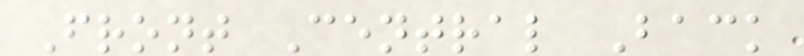Front Central Back
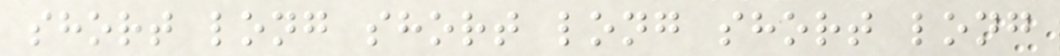short long short long short long
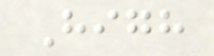High
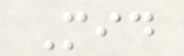Mid
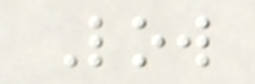Low
